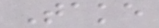Take
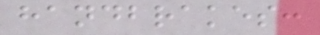handbrakes:
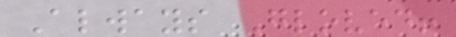Always Gloved!
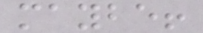maybe!
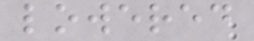lowered
